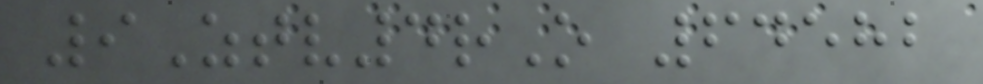9Ztv4rO 64582
